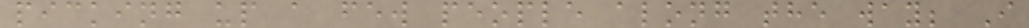picking up a few people along the way; I
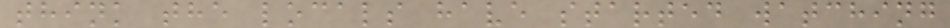think the locals have started watching
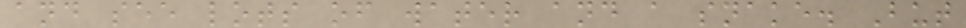and see lots of water and a snake. But
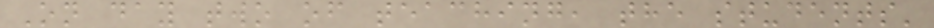On day two of teaching, the students'
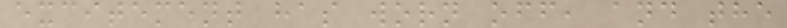excitement has worn off, and the
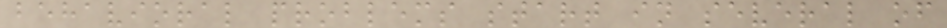behavioral problems start in several of
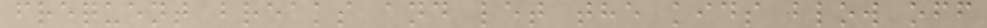frequent breaks and let the kids blow off
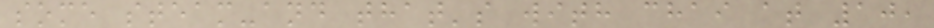some steam-and that's with chai at 10,
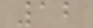12
